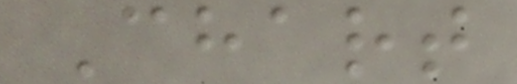Chart
